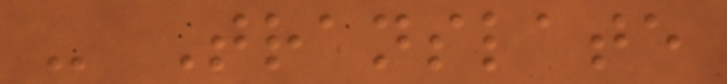- Translate
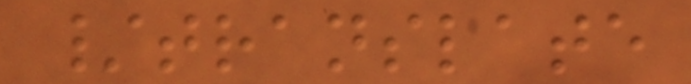/translate
